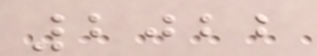2022
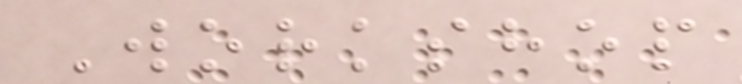Workshop
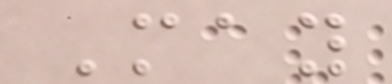May
